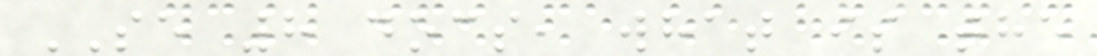SE 8 docs, what is the
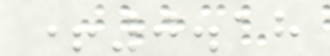+0.18
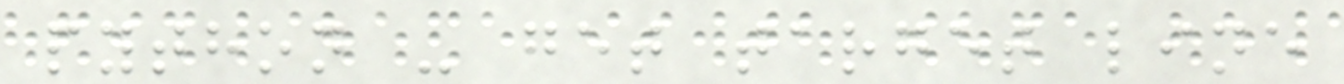python - get target line
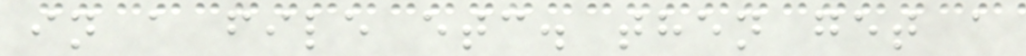in a file etc. then get a
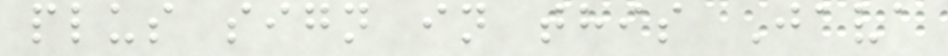plus sign in this Java
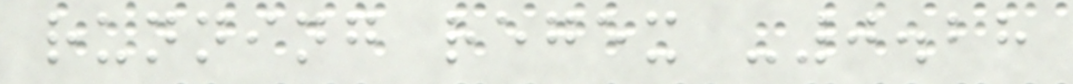running regex -0.28
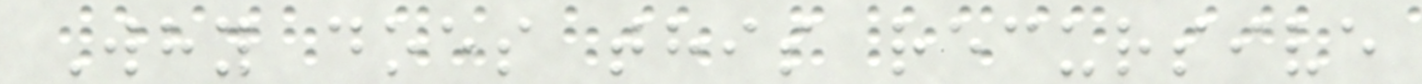Why does this recursive
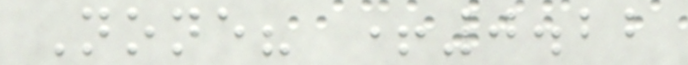None? +0.22
